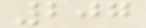207
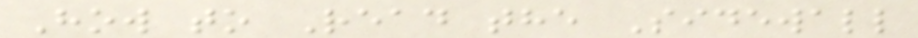How to Read the Sidewall
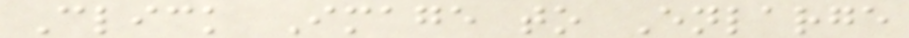Click Image to Enlarge
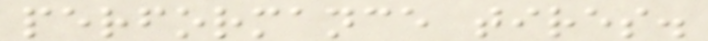performance tires.
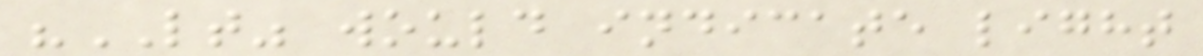"LT" would indicate light
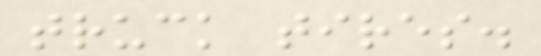truck tires.
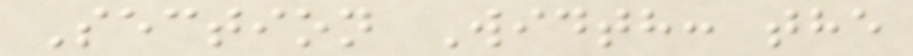Section Width: the
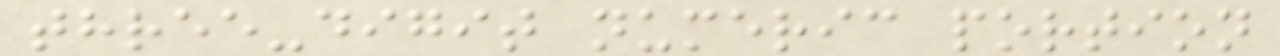three-digit numeric portion
